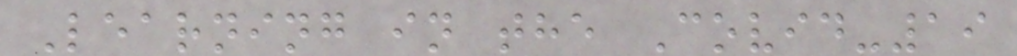Learning in the Covid-19
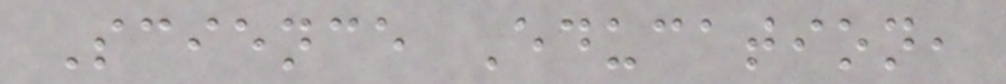Science Education,
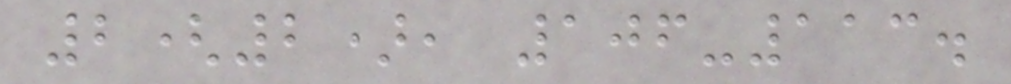2(2), 106-113.
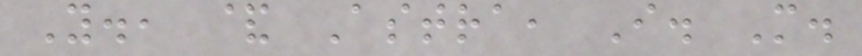Y., & Astra, I. M.
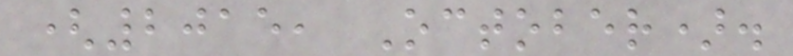(2015, October).
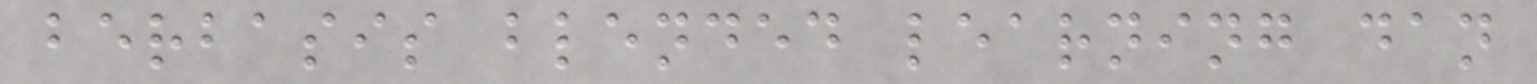berbasis blended learning dan
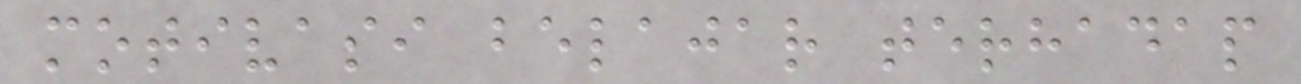motivasi belajar terhadap
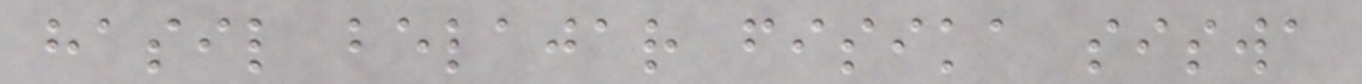hasil belajar fisika siswa
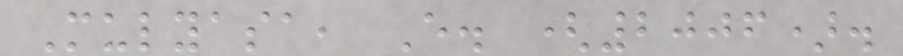Mulyasa, E. (2006).
